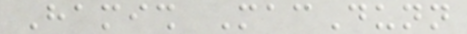Hamish MacDunn
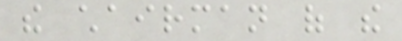the chairman of the
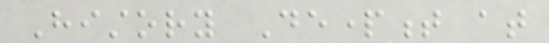History Department at
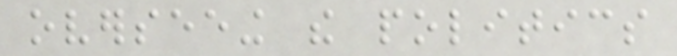overseeing the politics
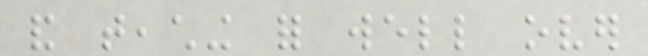and teaching for well over
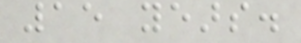15 years.
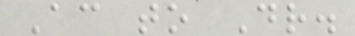According to Dr.
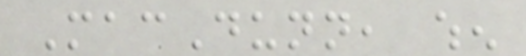MacDunn, when
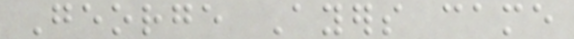George Ayers came
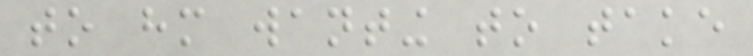to him wanting to take
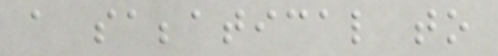a sabbatical to
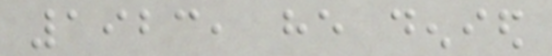1923, he denied
